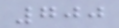700
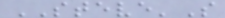STEVE'S
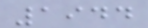1944
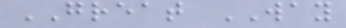GREAT WAY
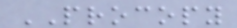PROCOPY
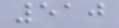510
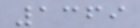1369
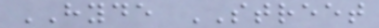HYDE STREET
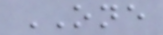ONE
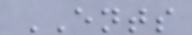ENTS
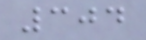304
